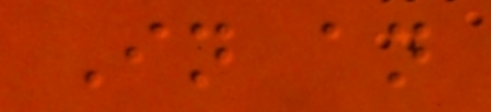In an
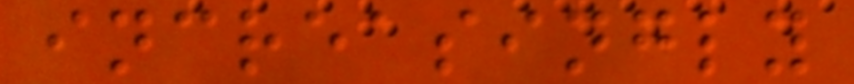increasingly
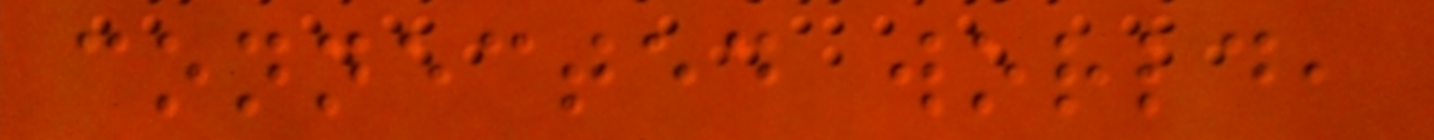connected world,
